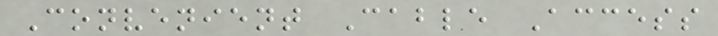Convenient Cable Access
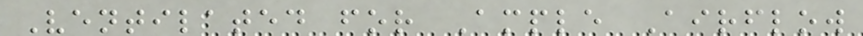Ventilated for Ample Airflow
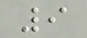9
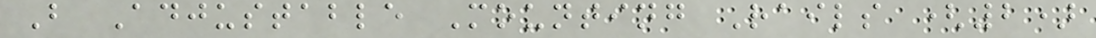B Adjustable Mounting Rails (2)
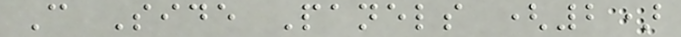C Side Panels (2)
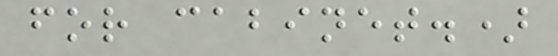for cabinet.)
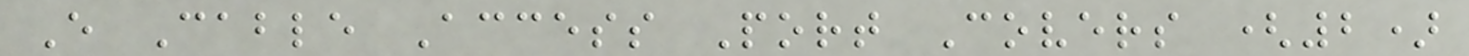E Cable Access Port Covers (2)
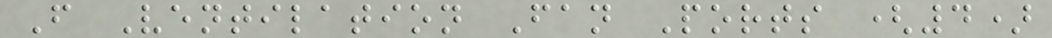F Ventilation Fan Ports (4)
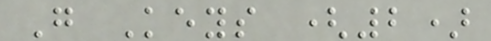G Keys (2)
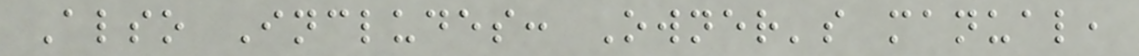Also Includes: Owner's manual,
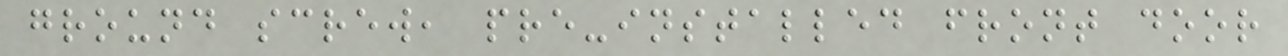ground screw, pre-installed front door
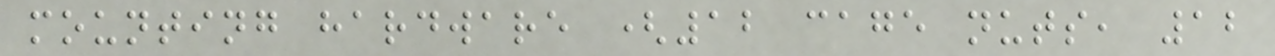mounting hardware (12 cage nuts, 12
